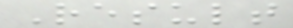Result
